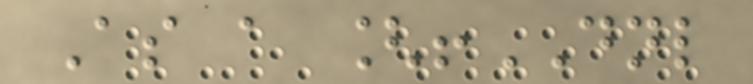As a [!DNL
